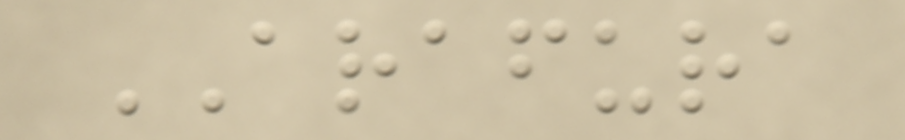ARAFURA
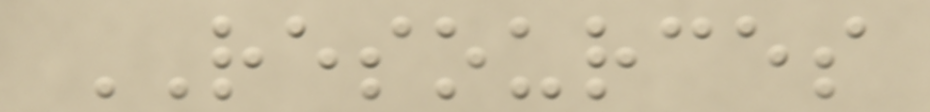RESOURCES
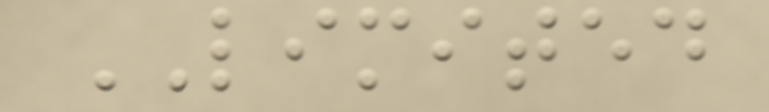LIMITED
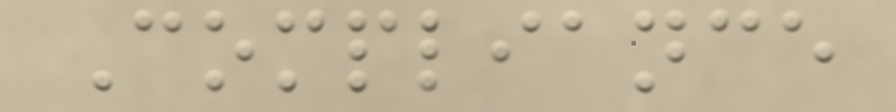Compliance
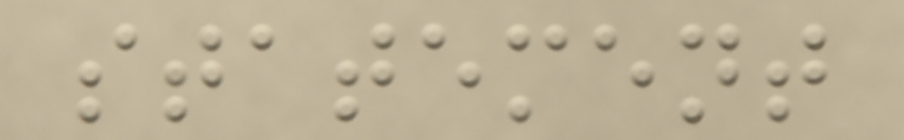statement
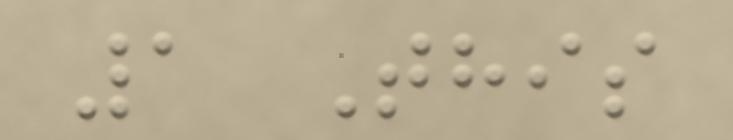1 This
